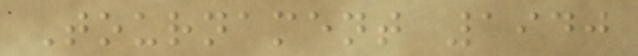Tournament 1940
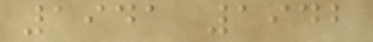1941 1942
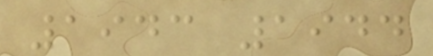1943 1944
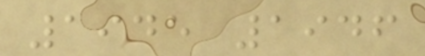1945 1946
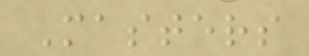Masters
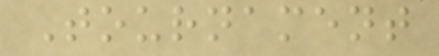Tournament
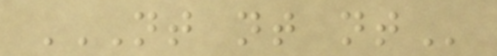NT NT NT
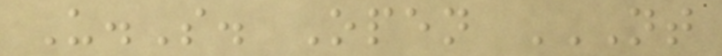U.S. Open NT
